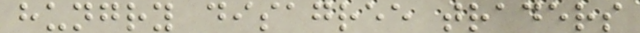hungry disagree traders
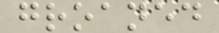groaned
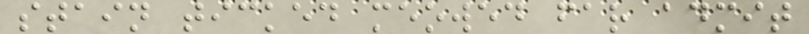stain ticked meowed far admit
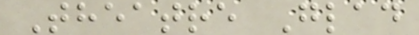Theatre Glad
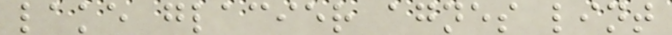lake glacier agnes lint
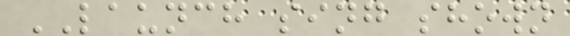LAUNCH sing shown
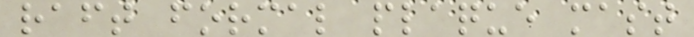raft formal plaque mast
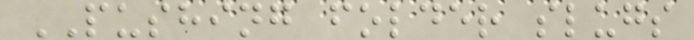PUSHING folder slugs
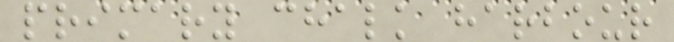primary chalk harbour
